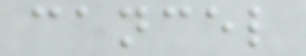cancel
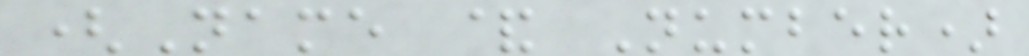(Name & Number)
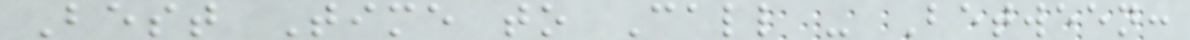Best Time to Call - Between:
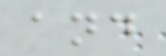and
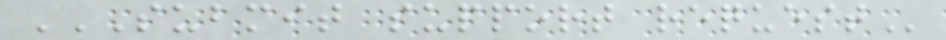SUBMIT SUPPORT REQUEST
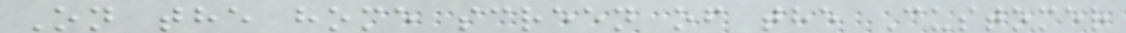On the home screen of the Customer
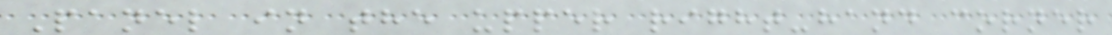Panel in the upper right-hand corner
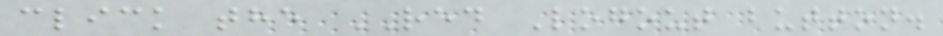click the RED Logout button.
